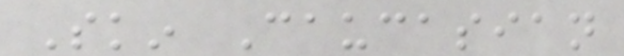Skin Caucasian
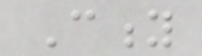City
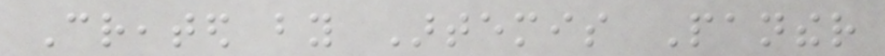Created by Artemis Panther
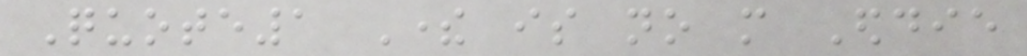Quote1 There is no more Eddie
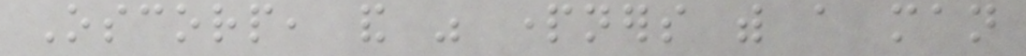Oscorp, and was partners with a man
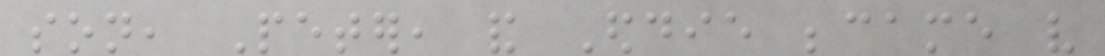son, Peter, and Eddie became very
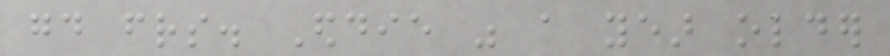good friends. Eddie was a year older
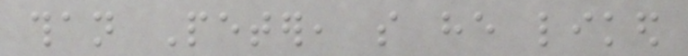than Peter, so he liked
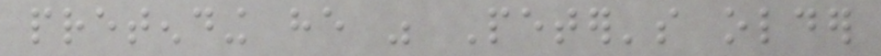pretending he was Peter's older
